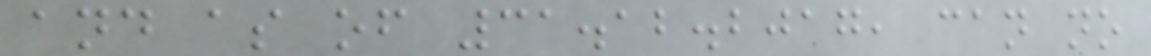and as of 31.12.2017, can no
